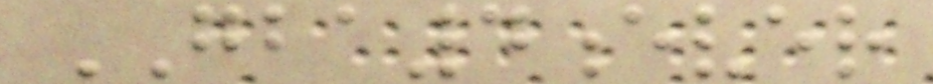GBA4ever
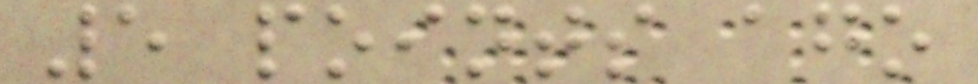5 points ago
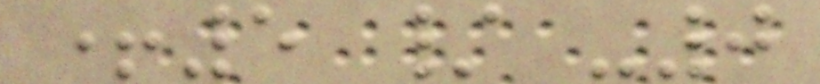+5 / -0
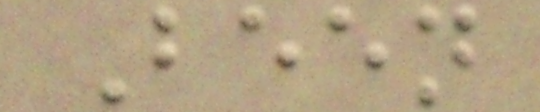Been
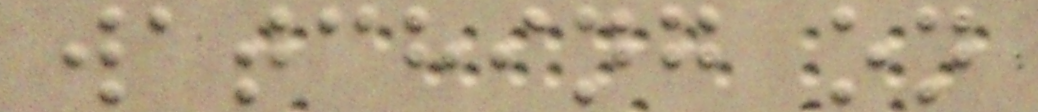watching on
